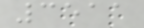3511
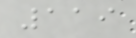119
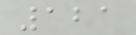121
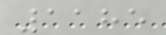1185
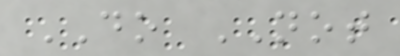DO NOT
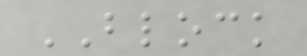BLOCK
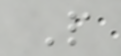P
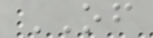OF
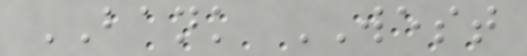BANK WEST
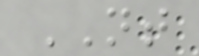NT
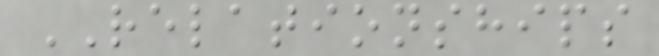RELATIONSHIPS
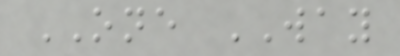ONE WAY
